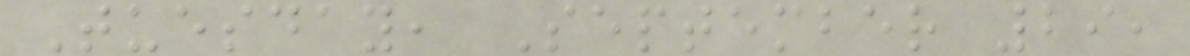Tuesday, September 29,
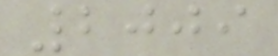2009
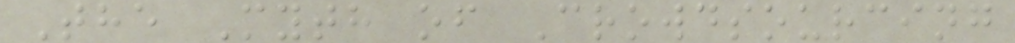The Myth of Crowdsourcing
